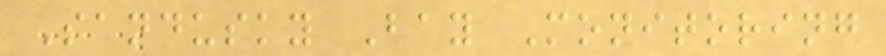Sandusky Bay Monitoring
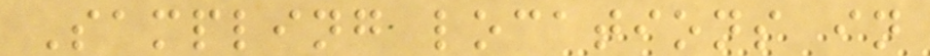Sampling locations in
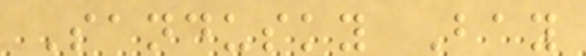Sandusky Bay
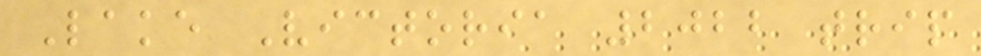Lake Victoria 2022 trip
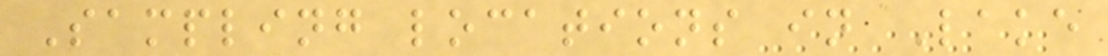Sampling locations in Lake
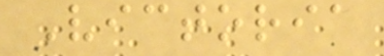Victoria
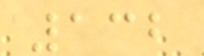132
